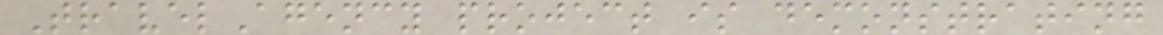TravelAgency project is demonstrating
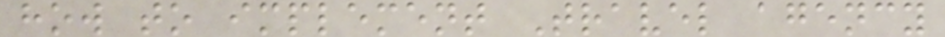how to implement Travel agency
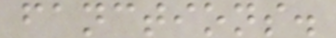fanctions.
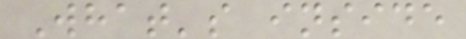What's inside
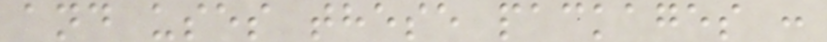and uses these packages :
